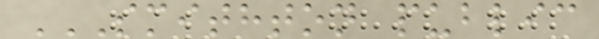SMITHTON PUBLIC
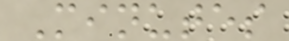Minutes
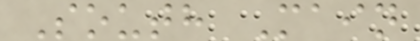South Main
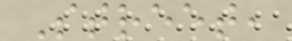Street,
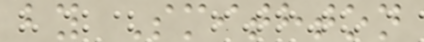by Smithton
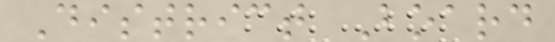District Board
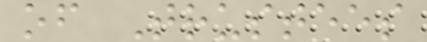of Trustees
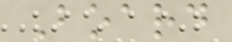Board
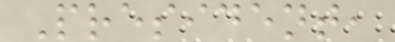President,
